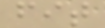fit
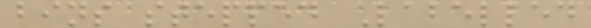bins stepped Labelled
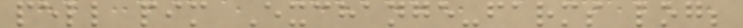pell pim Exchange-farms log;
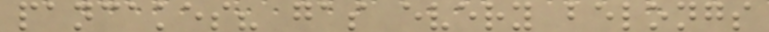pancakes? gas every belongs
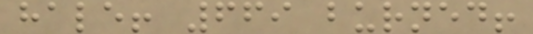hale! 669 burned!
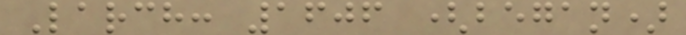Larch: 1606 (began)
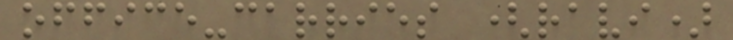office-carries (ravi)
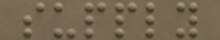supply
